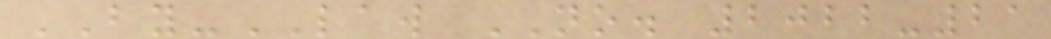BY-LAW NO. 2022-21
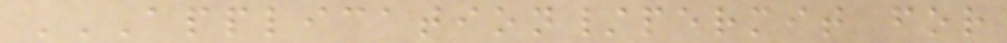APPLICATION/PERMIT FOR
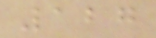127
